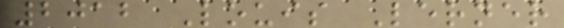2012 Louis Lerner
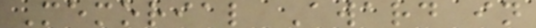Memorial Award in
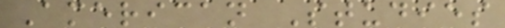American Studies
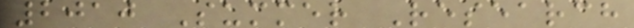2010 Summer Research
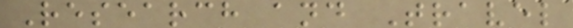Research and Travel
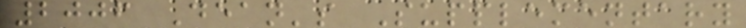2006 Dean's Supplementary
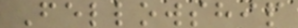Fellowship
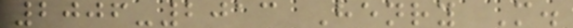2006-2013 Henry M.
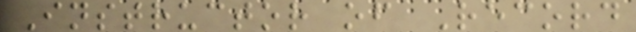Instructor of Record
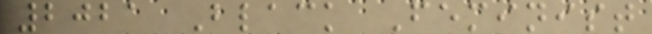2021 Black Feminist
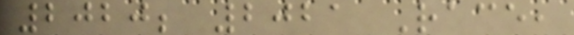2020; 2021 Race,
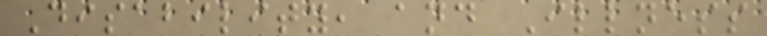Disability, and Illness
